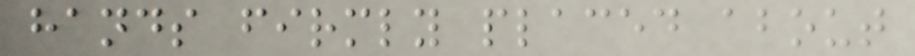hands firmly placed about
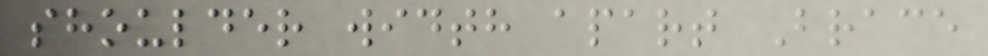shoulder width apart Brace
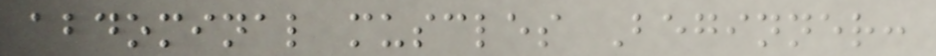abdominal muscles Beginner:
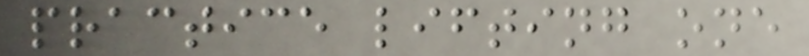practice lifting one
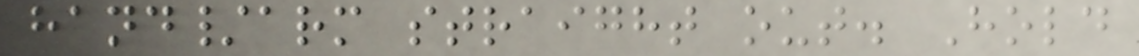hand/arm straight out. Hold
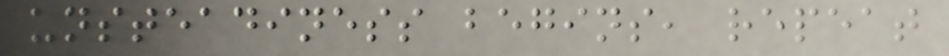unsteadiness begins, repeat
